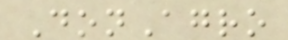DonAgro
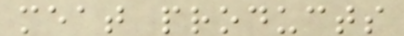meat products
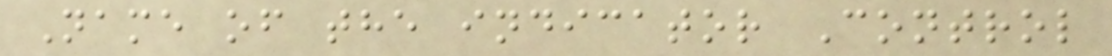Name of the indicator Control
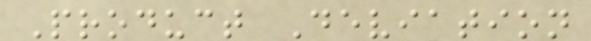Product Deviation
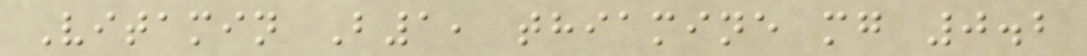Vitamin B1, thiamine mg 0.2
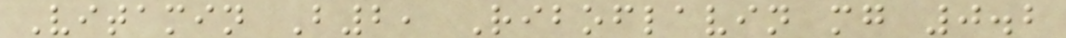Vitamin B2, Riboflavin mg 0.2
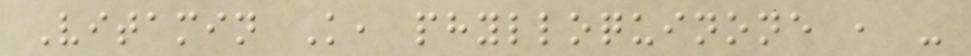Vitamin K, phylloquinone , -
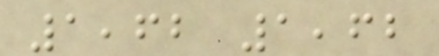1,62 1,62
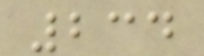234
